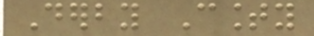Derby County
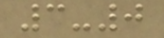3-0
